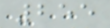255
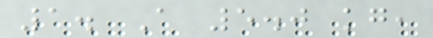1. A 5.0 kg,
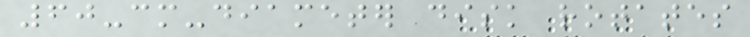60-cm-diameter disk rotates
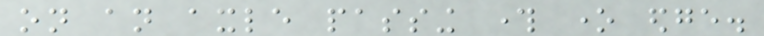on an axle passing through one edge.
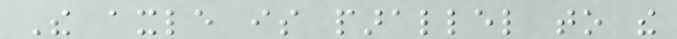The axle is parallel to the
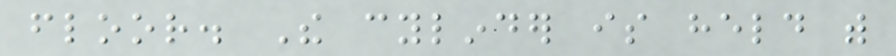floor. The cylinder is held with
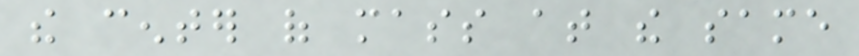the center of mass at the same
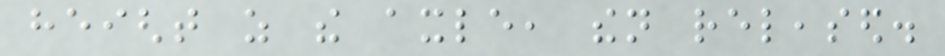height as the axle, then released.
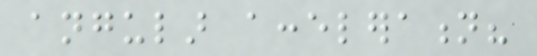angular acceleration?
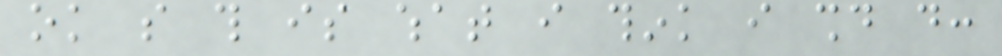ok so this is what i think i should do:
